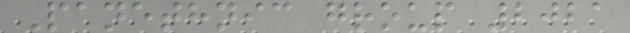Panethnic group 2021
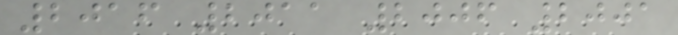2016 2011 2006 2001
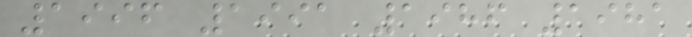1996 1991 1986 1981
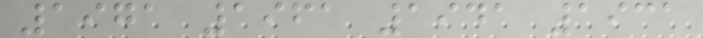1971 1961 1941 1931
